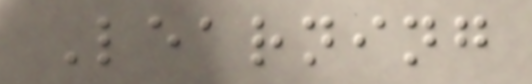Learning
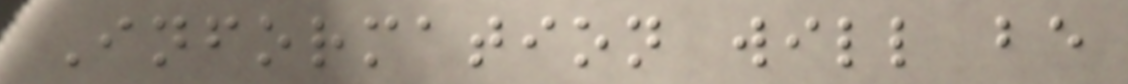Information will be
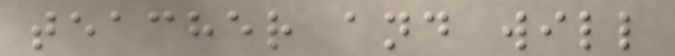teacher and will
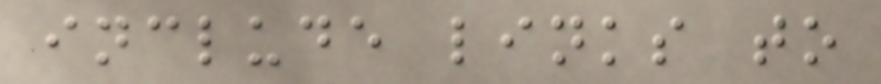include links to
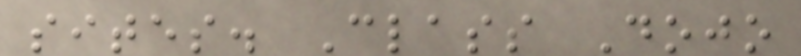sites. Class Dojo
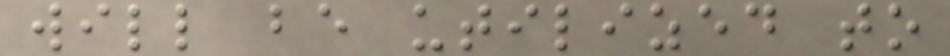will be utilized to
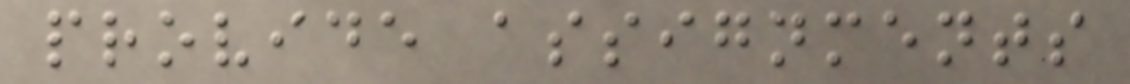provide assignments
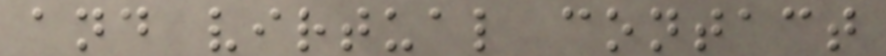and virtual contact
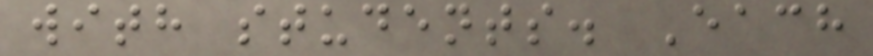with students. Each
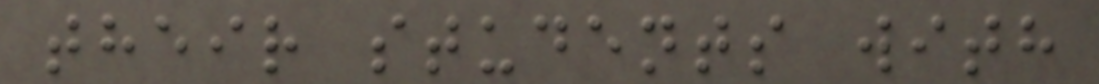their students with
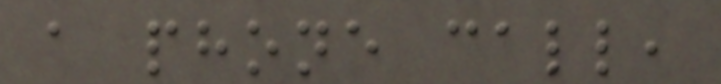a phone call,
